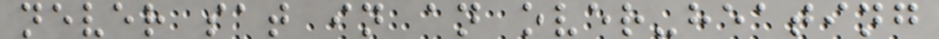never sat in an over-heating
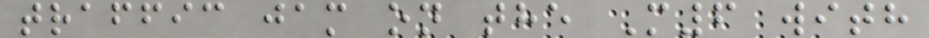traffic jam on the M6 with
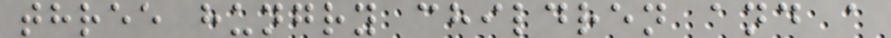three hungry children and a
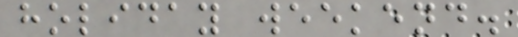holiday weekend.
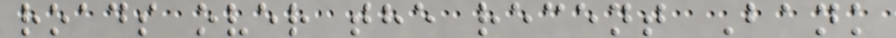roads over the recent Bank
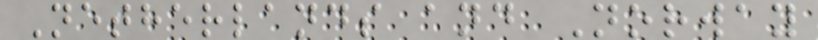Netherlands and Norway
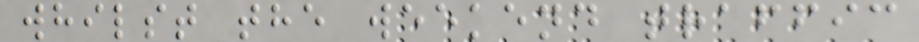whilst the weekend traffic
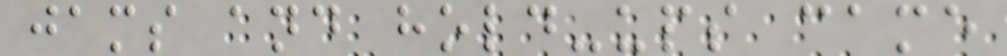jams and hold-ups came
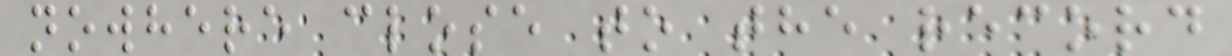nowhere close to the record
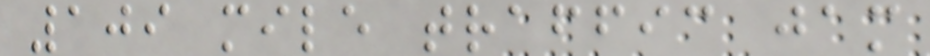109 mile traffic jam
